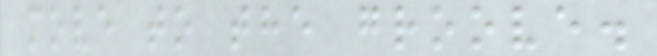move to the groove.
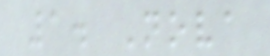1. Nova
